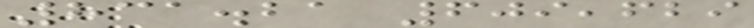831.21 609,629
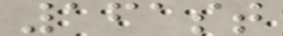161st
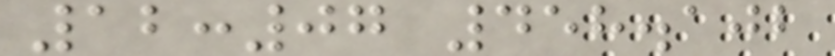12:07 458.102
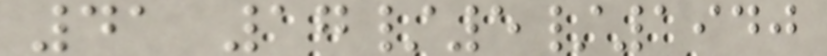41 17/5/1940
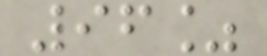96%
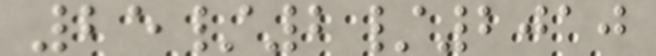25/2/2010
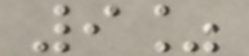9%
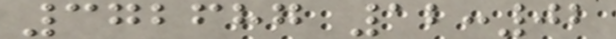372687 12:02
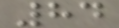84
